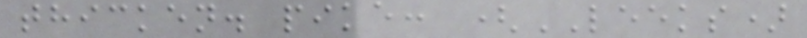thicken. pike: (LEEKS)
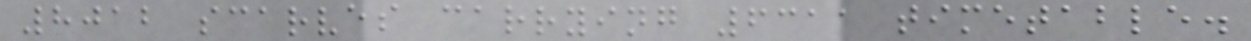8012 scarves carrying 6311 timetable.
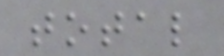total
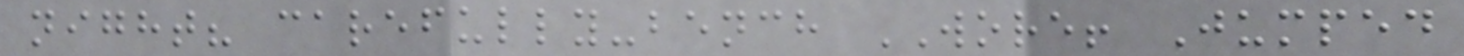night? carefully-bench WORE! Jumped
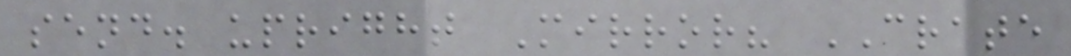send. upright Mirror? CRATE
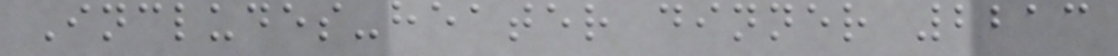Includes-heater dinner 2213
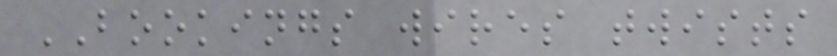BOOKINGS wires twists
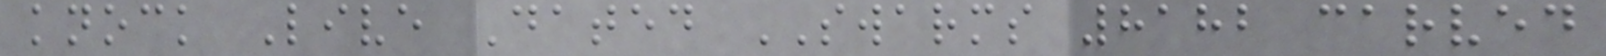knock Live Dated SWARMS 8182 carved
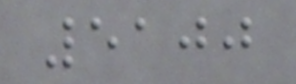5100
